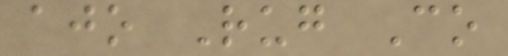ajo Rug Co
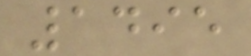1495
